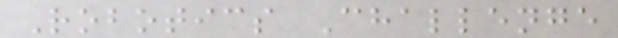Robotics Challenge
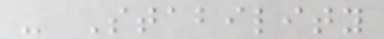- Stability
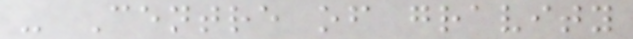- Centre of gravity
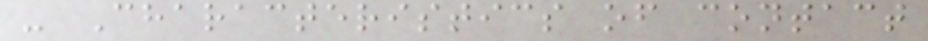- Characteristics of contact
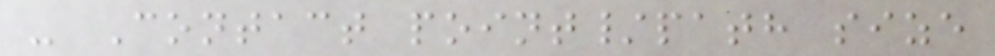- Contact point/path size
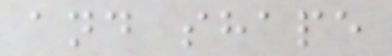and shape
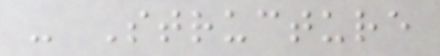- Structure
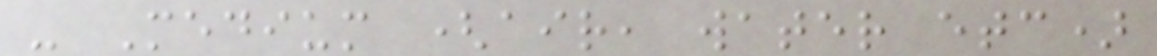- Medium (air, water etc)
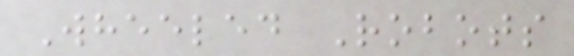Wheeled Robots
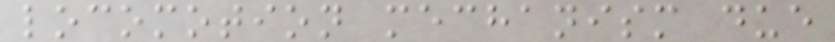locomotion mechanism due
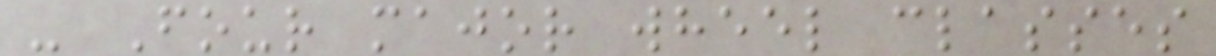- Four major wheel classes
